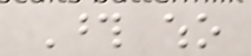Those who
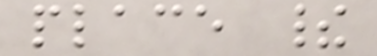place their
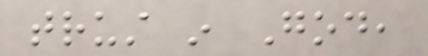trust in God,
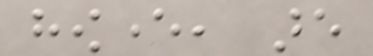however, are
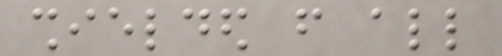shielded from all
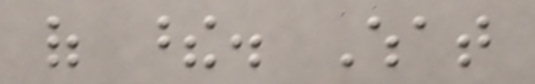of these. What
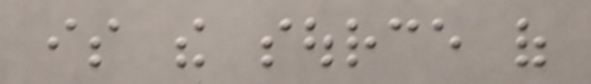is the source of
